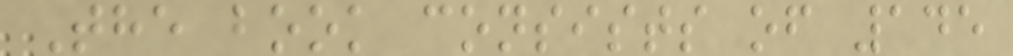The book consists of 145
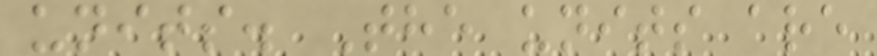units. The units are
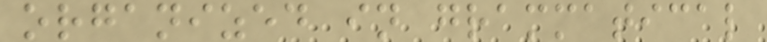organized in grammatical
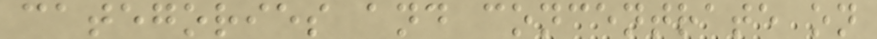categories and concentrate on
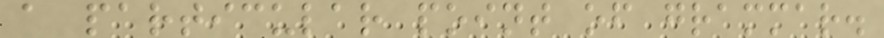a particular point of grammar.
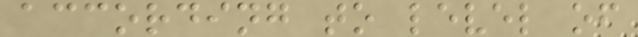according to level of
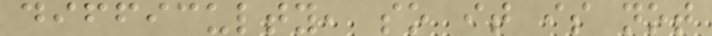difficulty, so it is not
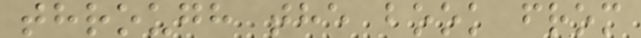through the book from
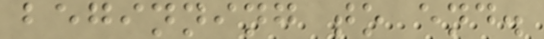beginning to end.
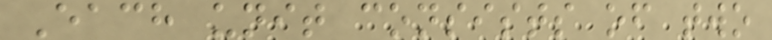Each unit consists of two
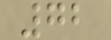72
